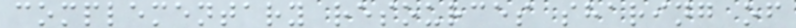complementary resources sharing of
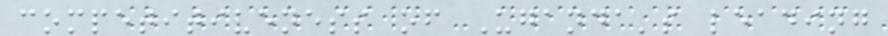competitiveness of Uganda's leading
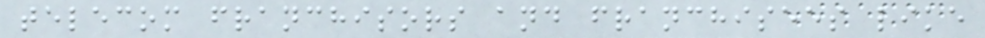telecom franchisors and franchisees like
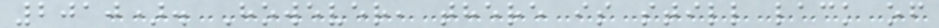2010). However, there is still lack of
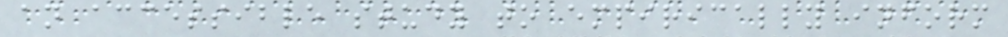an accessible study to empirically inform
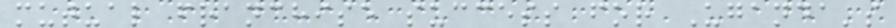mutual franchise success for Uganda's
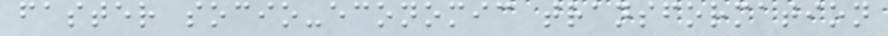faster socio-economic transformation
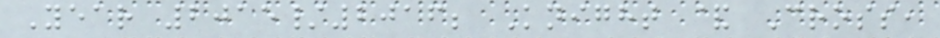Year 2015/2016; Knight & Cross,
